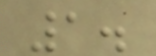1.
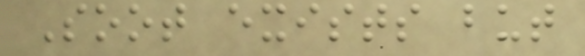Soot exists but
